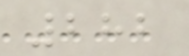282
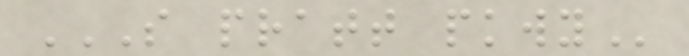S PRATT PKWY
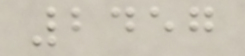2457
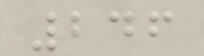246
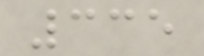335
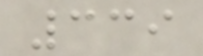339
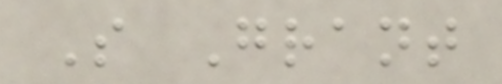S Grant
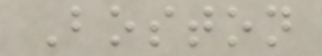Boston
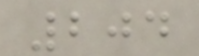204
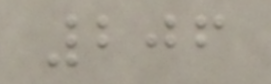206
